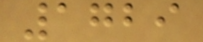1729
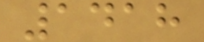1418
